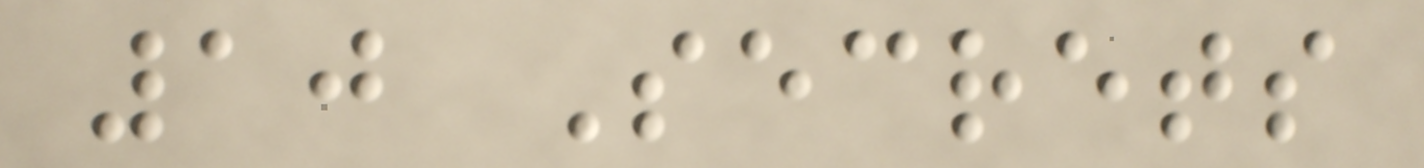10 Secrets
